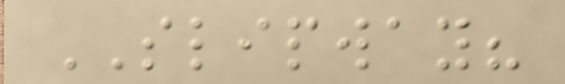SLIPWAY?
